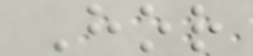Hor
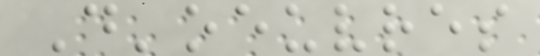D'oeuvres
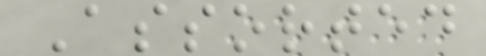Assorted
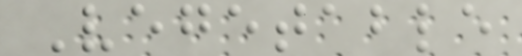Vegetable
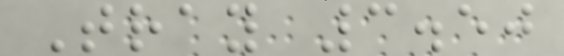Tray 3.50
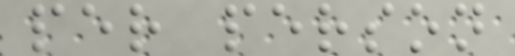per person
